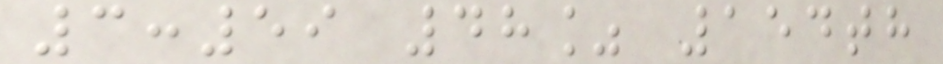3:59 48% 154th
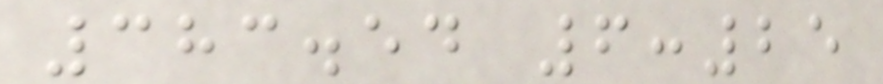383.54 6:25
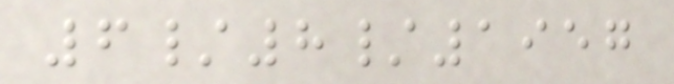6/8/1957
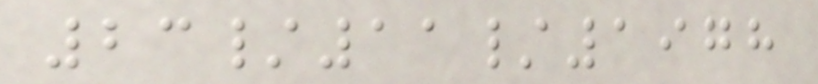23/11/1978
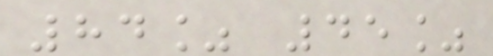84% 45%
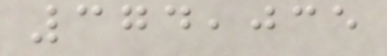374,035
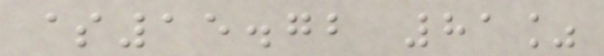$15.72 81%
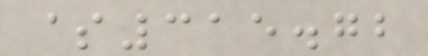$315.72
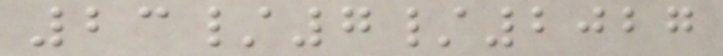23/7/2027
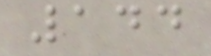144
